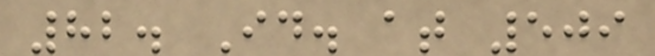82. Id. at 509
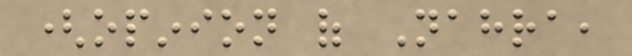(opinion of Nahra,
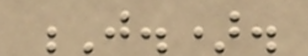J.).
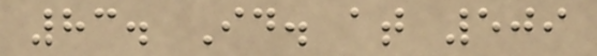83. Id. at 509
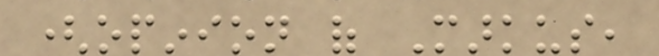(opinion of Markus,
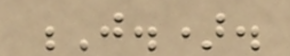J.).
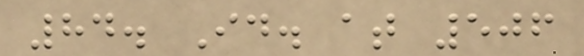84. Id. at 506
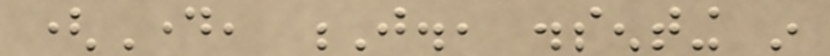(Day, J., dissenting in
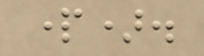part).
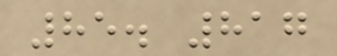85. 817
